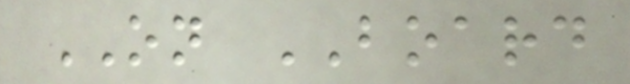ON BOARD
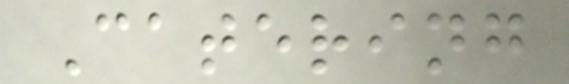Catering
